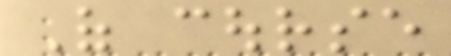Of course
